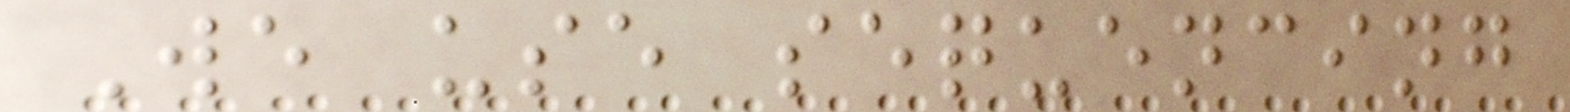We use sequencing
